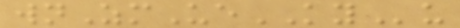wnZmUeKYu
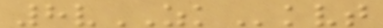8vZKkvt
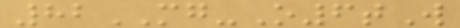82MG-O6tW
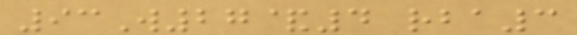93W27&4 rba3
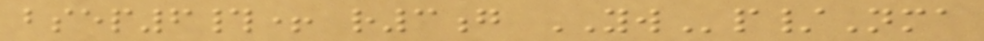bsep6#+ r3g YWp/Nma
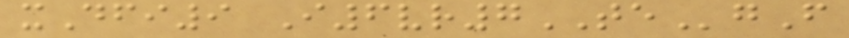xDfi9 I6vr7TEgF
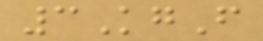3KgF
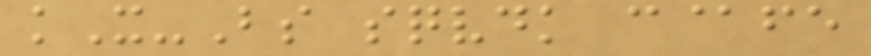kX-Bs sqvdk c@fe
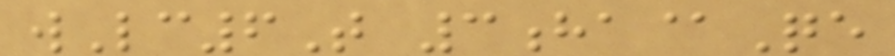wLc6T 3ha@Qe
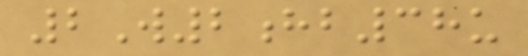2W2hb38u
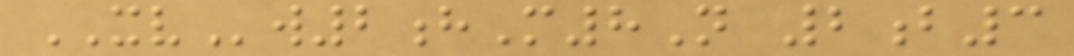XVw2hM8N 2b3
